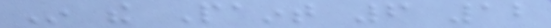In the Paint 6 12
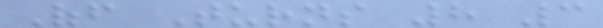Off Turns 8 3
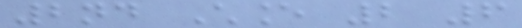2nd Chance 2 6
